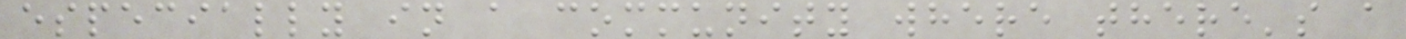especially in a community where there's a
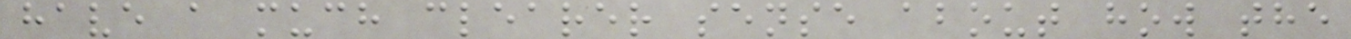have a much clearer sense about how the
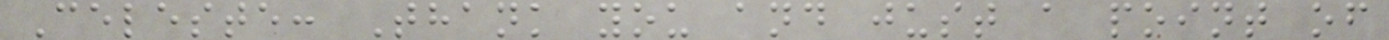Celeste: Thank you and just a point of
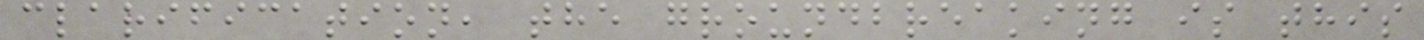clarification, the groundbreaking is this
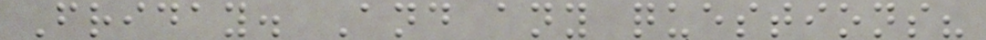Friday. And any questions?
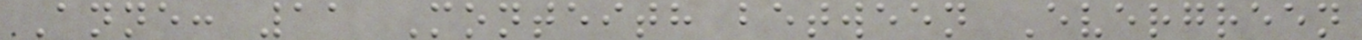Anne: 11 Monteith between Evergreen
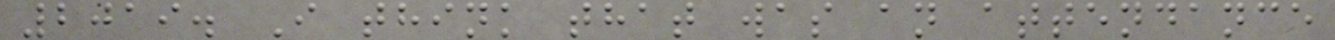2019. I think that was an attendance
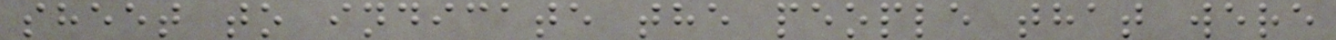sheet to indicate the people that were
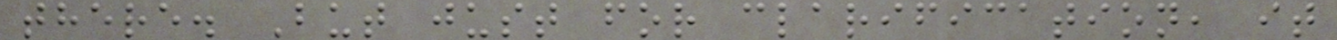there. But just for clarification, it
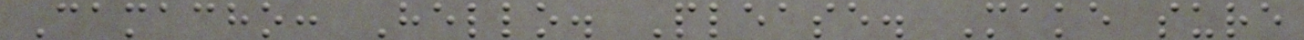Camacho: Hello. Please. Make sure
